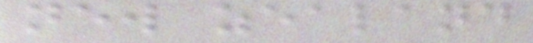new zealand
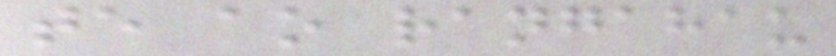te ao rangahau
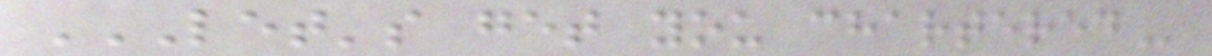LET'S GET YOU CHARTERED
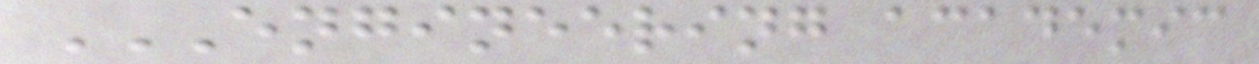ENGINEERING ACADEMIC
